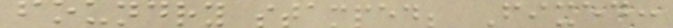foundry stamped; Fixed:
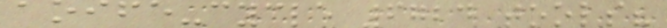aoife-cycle 6724 tools?
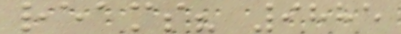reams? 9885
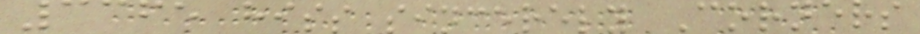3365 hiss sincerely Corners
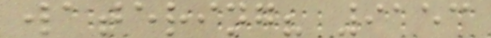watering? 9153
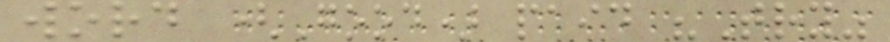word (Good) paid "Try"
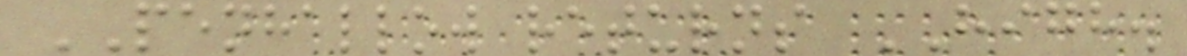PENHALLOW returns HIGH.
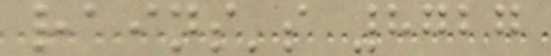rains's 8727
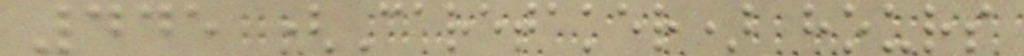445 (Caretaker) hours
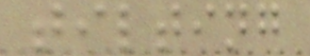tilting
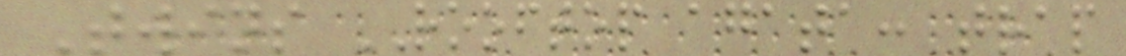Twins ROOFTOP agata: trap
